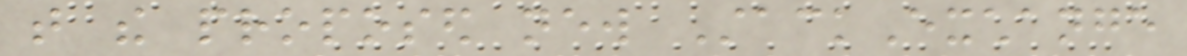that the proposed new StackExchange
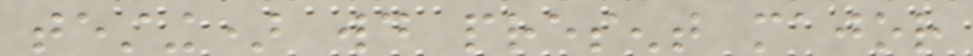testing) would present major
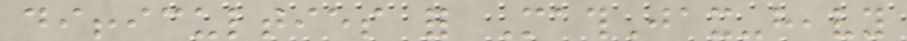difficulties for MathJax-heavy
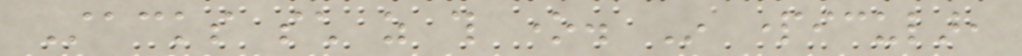Stacks such as this one. In particular,
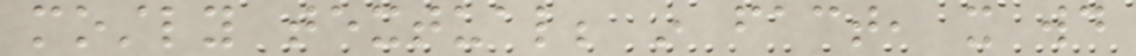mostly textual; in fact, it would
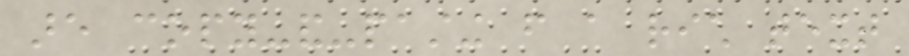are copy-and-pasting from a rich text
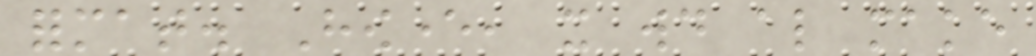format. However, it would also make
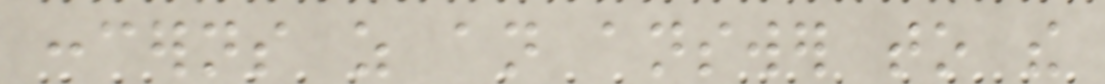concerns as an answer to the
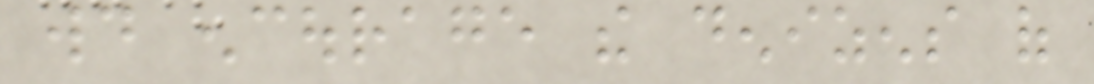would encourage the denizens of
